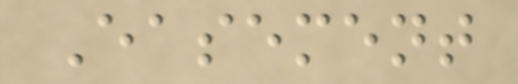Easement
